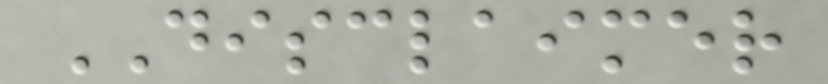DISCLAIMER
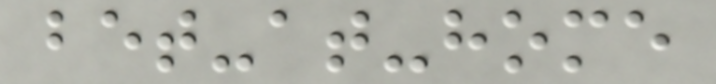bet-at-home
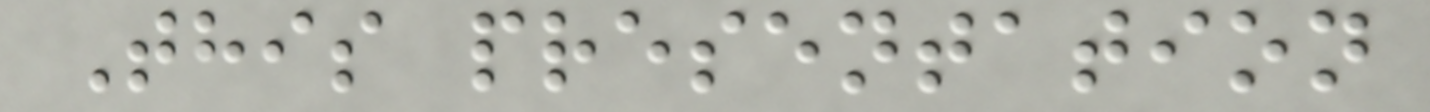This presentation
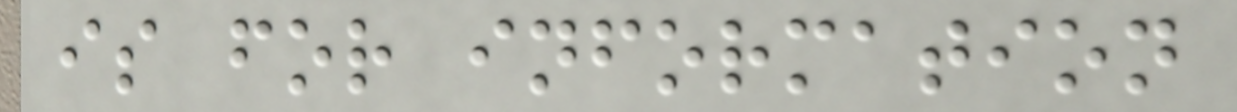is for information
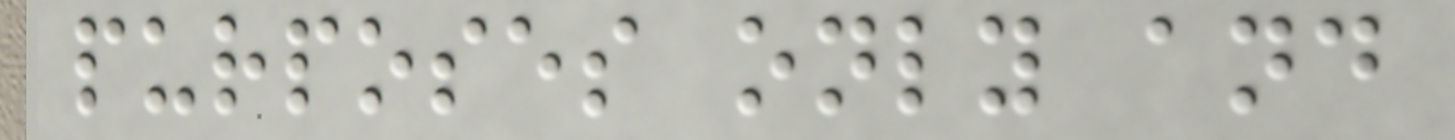purposes only and
